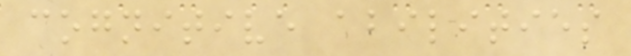cognitive abilities
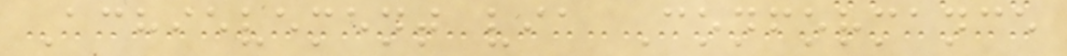Achievement via Conformance
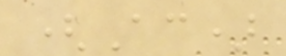(Ac)
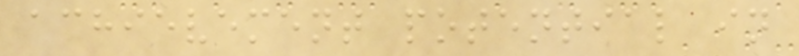achievement potential in
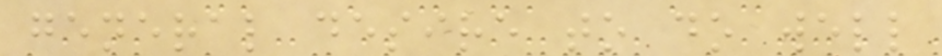general desire to do well
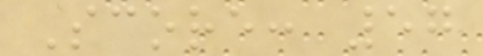Score: 57
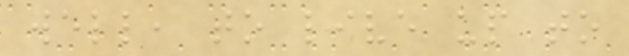well, to live up to
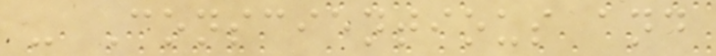- Conscientious and
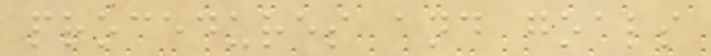procedures and goals
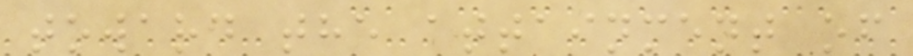toward the attainment of
